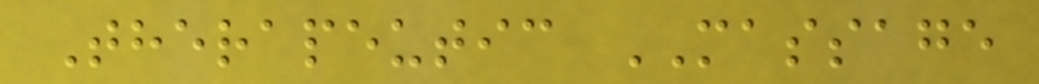Therapeutic MASSAGE
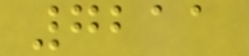7211
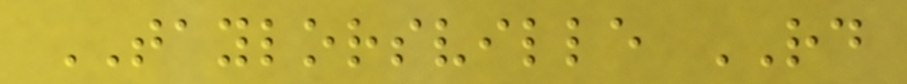TAYLORSVILLE RD
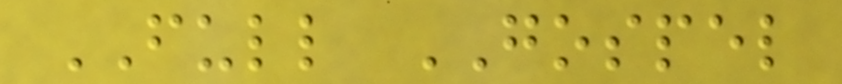FULL GOSPEL
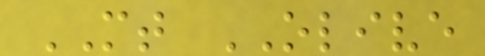MT OLIVE
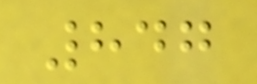847
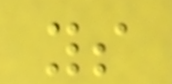ys
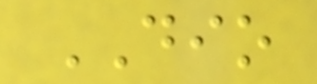DIO
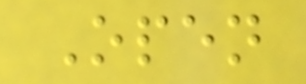Open
